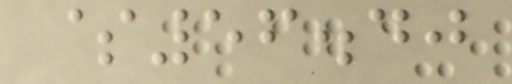$56.40
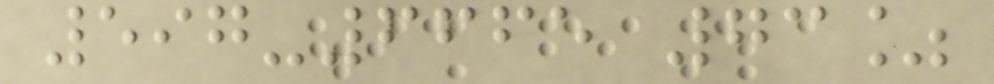597-6665 73%
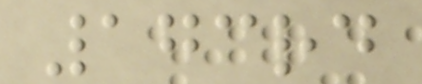173rd
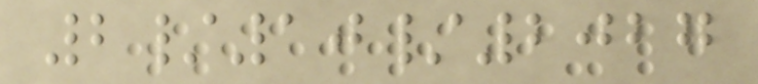2/10/2027
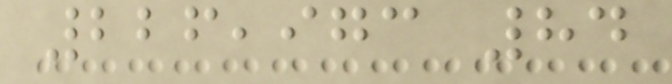226,973 84
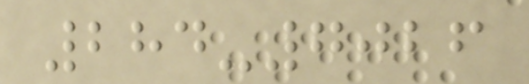284-7026
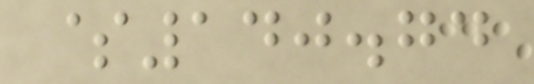$140.74
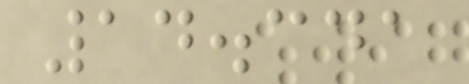14.341
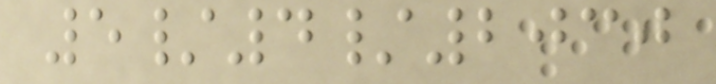5/4/2030
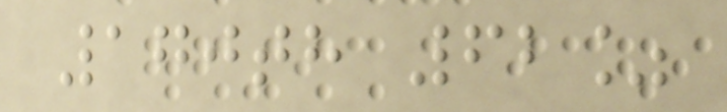170th 62%
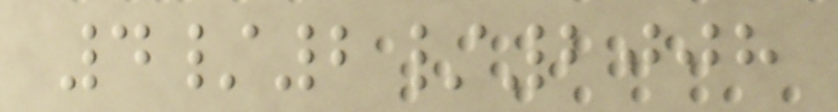4/2/2008
